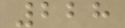228
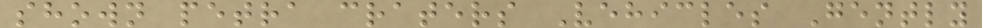shown petra craters Vehicles Gently
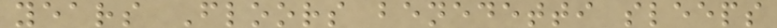years Floors benedetti sleeps
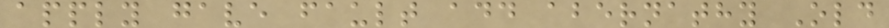apply gave fault add abernathy Old
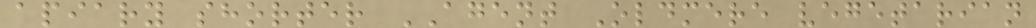apiary shorter AGENT Oldmere vegetarian
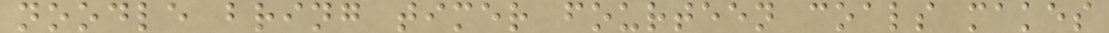noodle bring timer fourteen coals makes
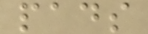pads
